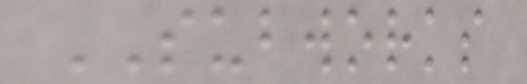SUBWORKS
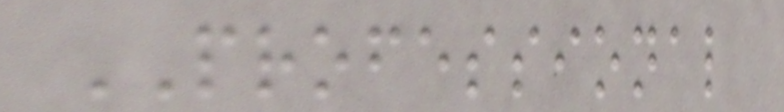PROFESSIONAL
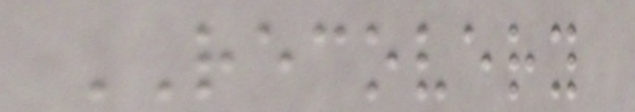RECOVERY
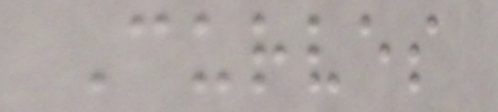Curves
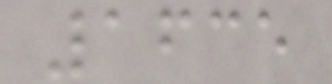1635
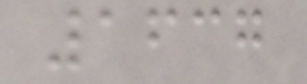1637
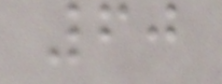60
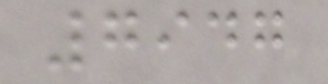7947
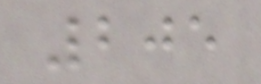205
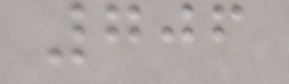706
